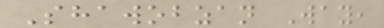Shawobzan Way,
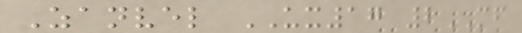Zanvel UX17 2MF
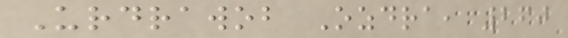Urdrawob Ozdra, 260
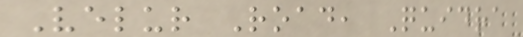Velur Road, Quidra
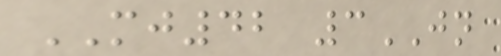MJ42 3JN
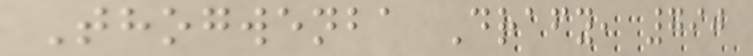Thogwenba Drafy, 790
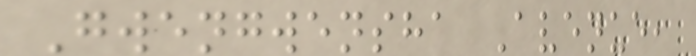Gwengwensha Avenue,
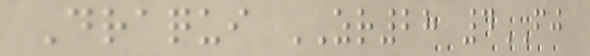Draqui ZR28 4FJ
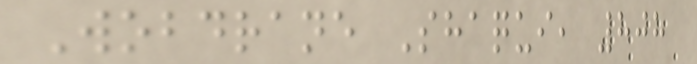Wobdrane Shaqui, 808
